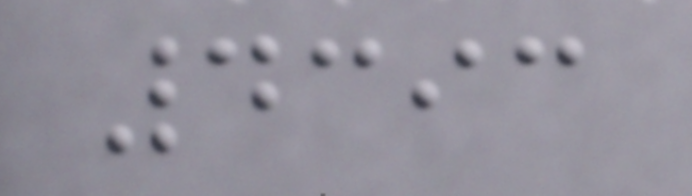4393
